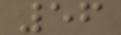56
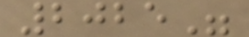2025"
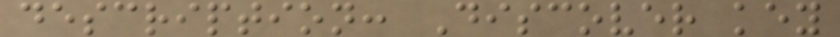description: Discover key
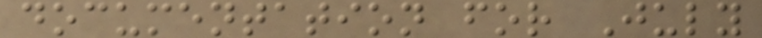documentation for July
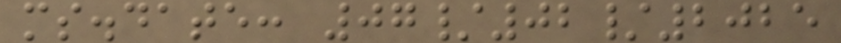ms.date: 07/02/2025
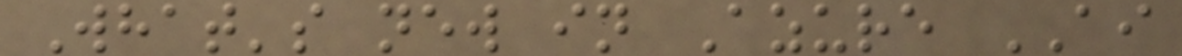What's new in Azure AI
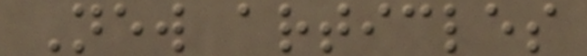New articles
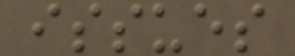issues
